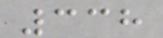338
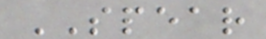SPEAR
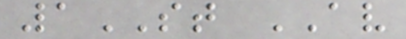1ST AV
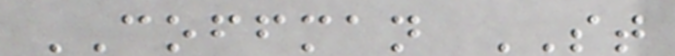COFFMAN ST
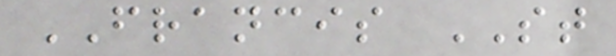FRANCIS ST
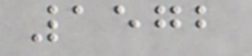1572
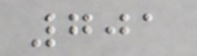701
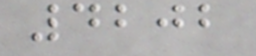4202
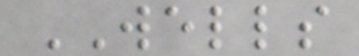WELLS
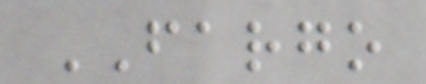FARGO
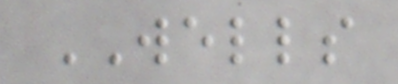WELLS
